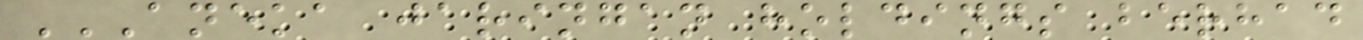ANEKA JARINGAN HOLDINGS BERHAD
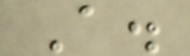A.
